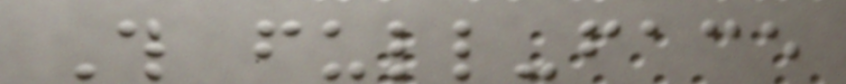This full-face
